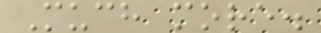Much more.
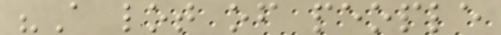"A lot of people
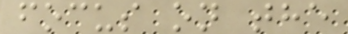focus on the
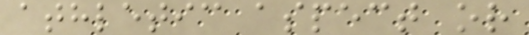athletic aspect or
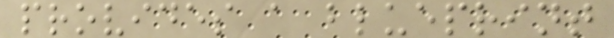provides a blueprint
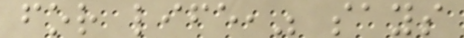for life," says
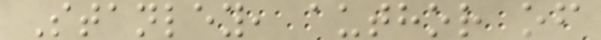Stanley, author of
